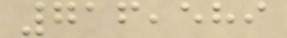716,589
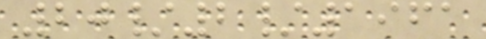20/2/1961
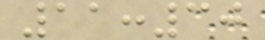11:30
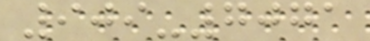909-7071
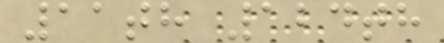11th 124th
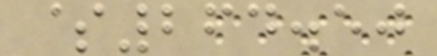$264.50
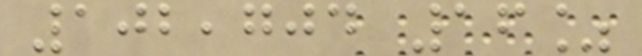102,704 16%
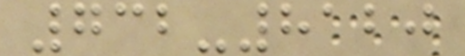732-8120
